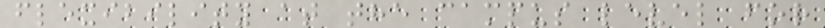flexibility at the campus level for
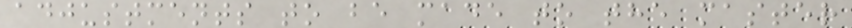adjustments to be made to the master
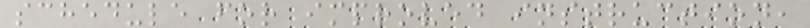schedule for improved instruction,
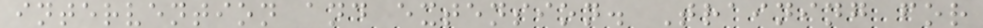intervention and extension. Training for
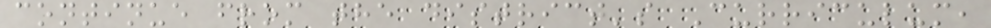continue from the district's Curriculum,
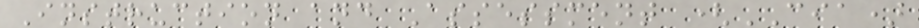Instruction and Assessment (CIA)
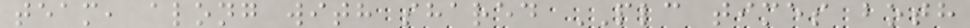team, along with shared PLC times both
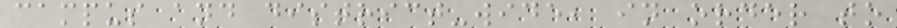campus and district-wide, in order to
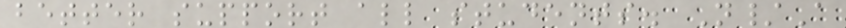better support all students. N/A
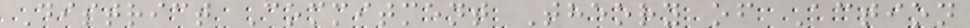District Commitment Theory of Action
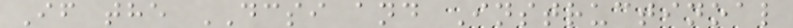If the DCSI and Instructinoal
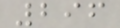296
